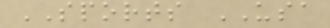SPORTS USA
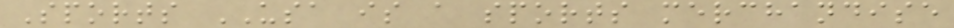Sports USA is a sports merchandise
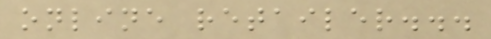online retailer...
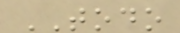TODO
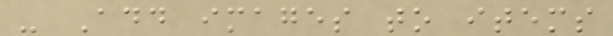- Add images to items
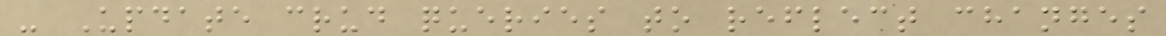- Update crud queries to reflect changes
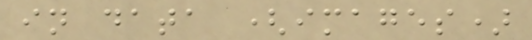in data (images)
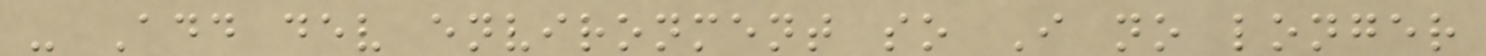- Add dev environment so I no longer
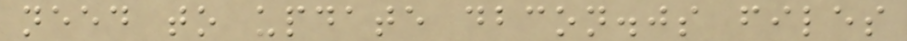need to update dbcon.js files
